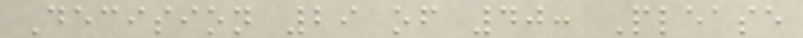Decision 29 of 40: Please
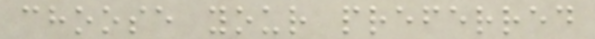choose your preferred
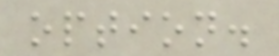option.
